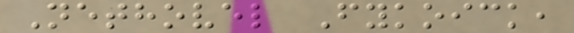Nethovel Fykoick,
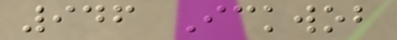946 Ickwob
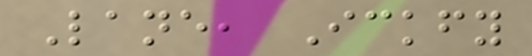Lane, Ickfy
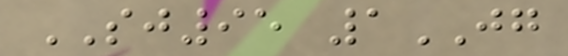SJ95 1JG
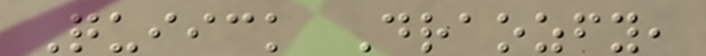Quiick Draozfy,
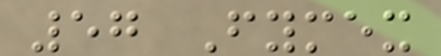57 Fymex
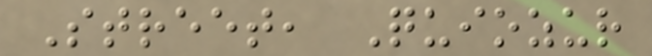Street, Quiozur
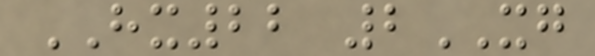HX22 2XG
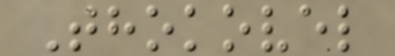Thokovel
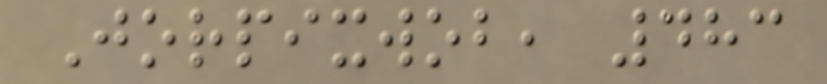Jorpixwob, 483
